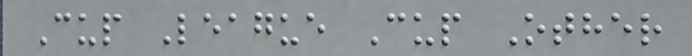Cup League Cup Other
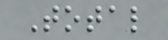Total
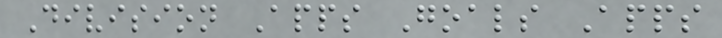Division Apps Goals Apps
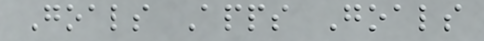Goals Apps Goals
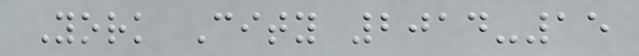York City 2014-15
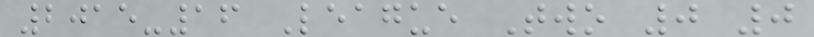2015-16 League Two 0 0
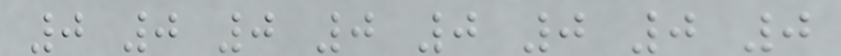0 0 0 0 0 0 0 0
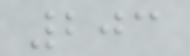203
